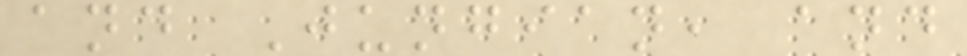and Jungian, and
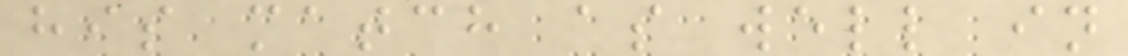his match as well in
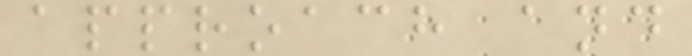approach and
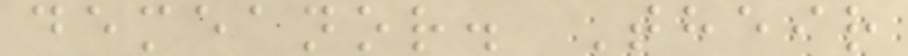demeanor. Their
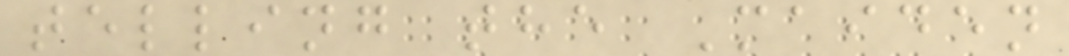telling the Maiden
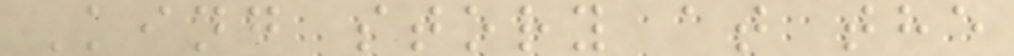King story at the
